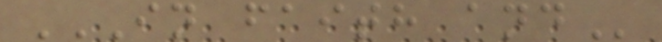IN FAITH AND
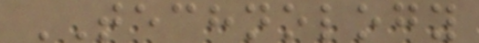TECHNOLOGY
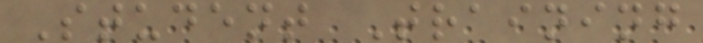Student Training
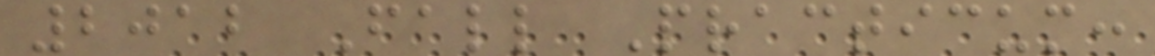2012 Fall Practicum:
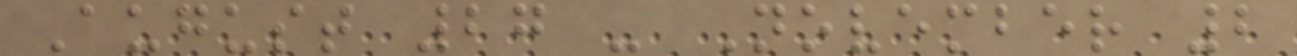August 27 - November 2
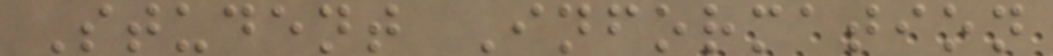Student Information
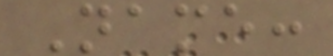Name:
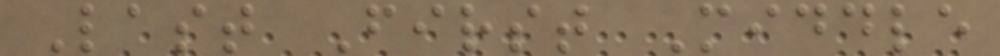Last First Middle
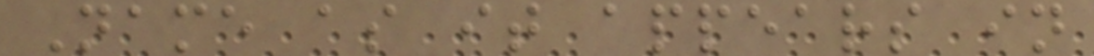Name as it appears in
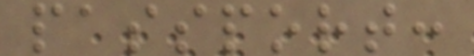passport:
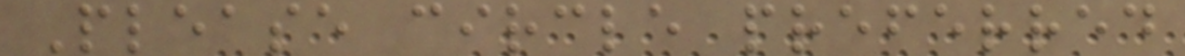Please circle preferred
